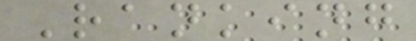Ranking
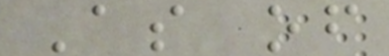As of
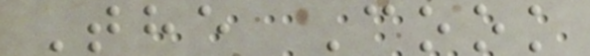The Cook
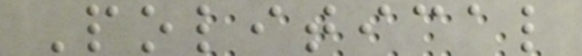Political
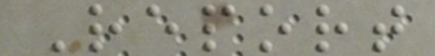Report
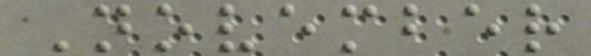November
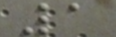1
